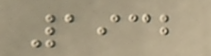1932
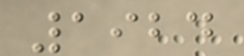1924
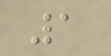1
